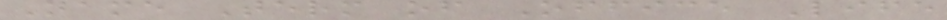Name Term of Office Life
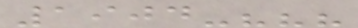1904-???
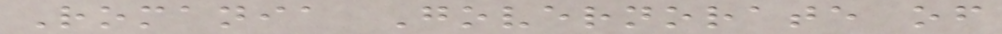Romania Governorate of
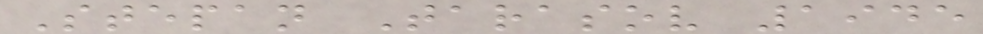Stepan Tarasov 1945
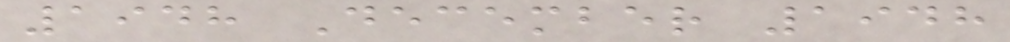1948 December 1948
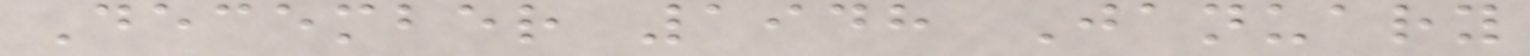December 1948 January
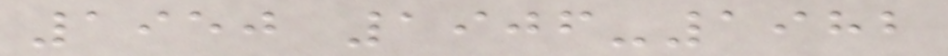1950 1906-1982
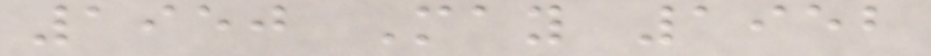1950 May 1952
